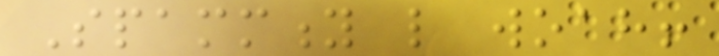Spammity like woah!
